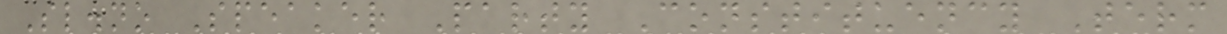Sl.no Speaker Party Constituency Term
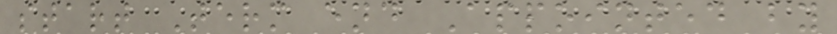start Term end Appointed by
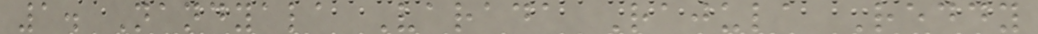1. Nandyala Varada Rajula Reddy
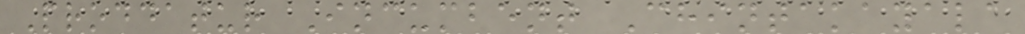Proddatur Incumbent Chintakayala
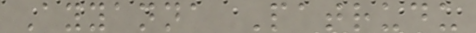Ayyanna Patrudu
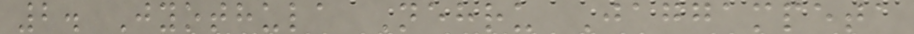2. Jyothula Nehru Jaggampeta
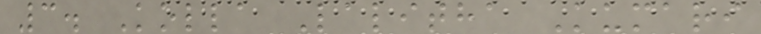3. Kolla Lalitha Kumari
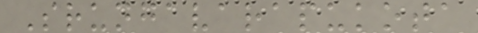Srungavarapukota
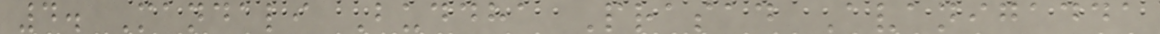4. Mandali Buddha Prasad Avanigadda
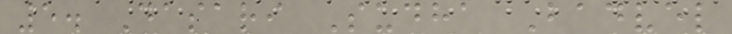5. Dasari Sudha Badvel
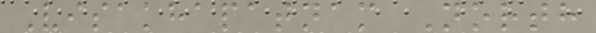Visakhapatnam North
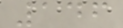146
